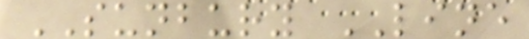SUNBURY LINE
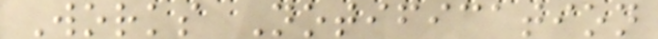Works Notification
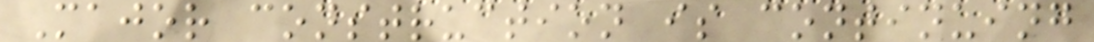Major construction is continuing
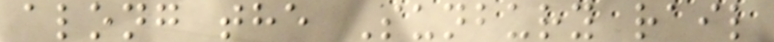along the Sunbury rail
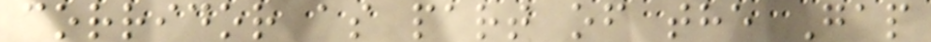corridor as part of the Gap
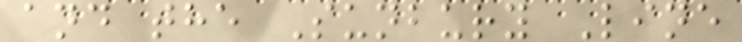and the Sunbury Line
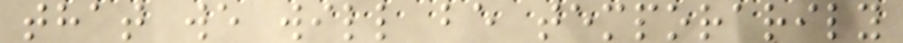that we will be temporarily
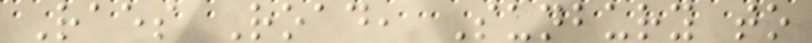Raes Road, Sunbury to
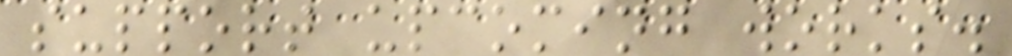support upcoming works.
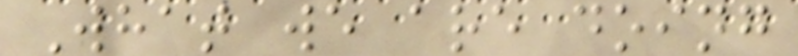What we are doing
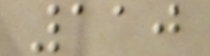110
